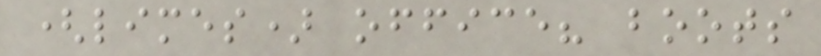(limes) office? boots
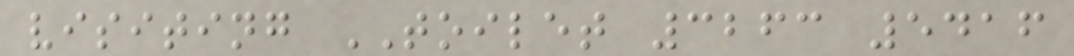visiting TOILET 3263 5416
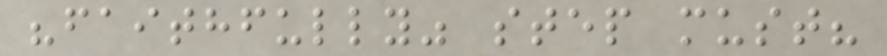"faithfully" step must?
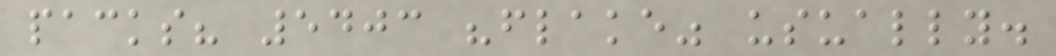packs? 5403 "flake" usually.
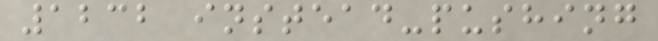1232 instead-pushing
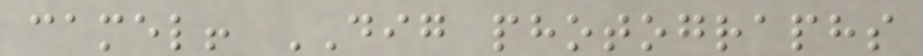camel! DIG photographs
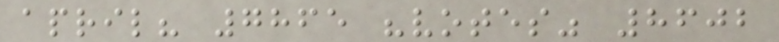april? 7865 "votes" 8602
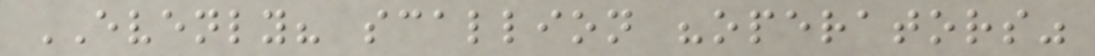EVENLY? scallion "operators"
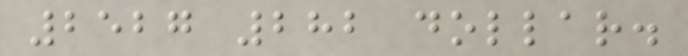2527 282 dollar.
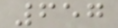657
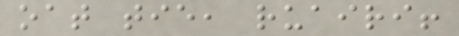oat tie, ruairi!
